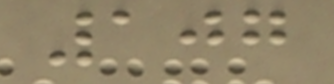107
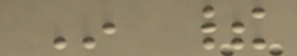In their
